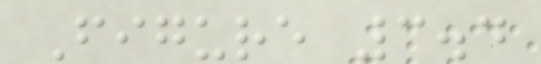Figure 3.4
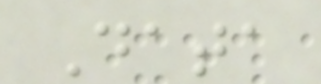Data
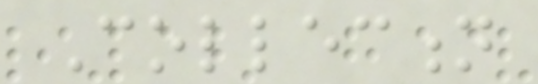Collection
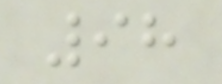98
